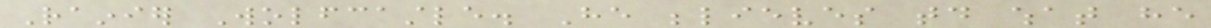Rainier Wolfcastle. He believes today what he
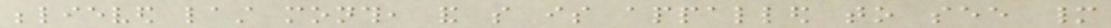believed last month, and so is appalled to see many
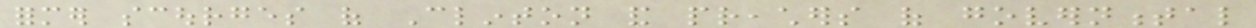former scourges of Clinton and preachers of governmental
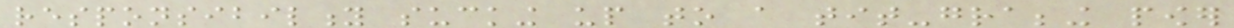responsibility sucking up to a tit-grabbing power
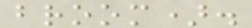broom).
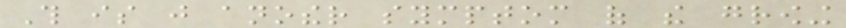This is just another symptom of the growing
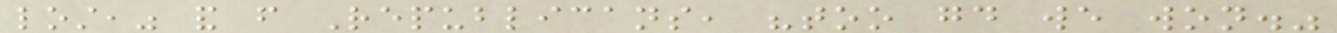lost," and from Republicans, "too good we won."
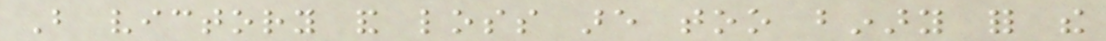But victory and loss are too binary for the
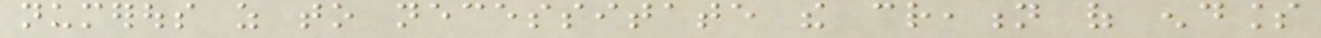numerous as to necessitate the creation of endless
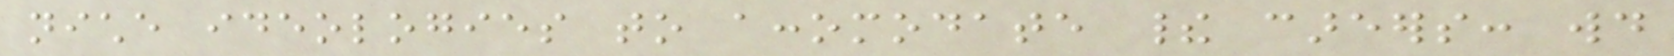niche ideologies to accomodate their careers: would
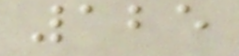125
